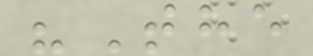"The
